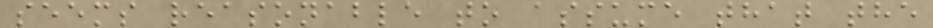seems reasonable to assume that the
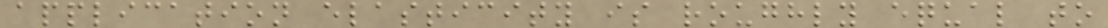application elasticity is roughly equal to
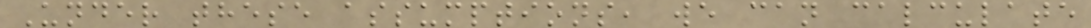Under these assumptions, we can calculate
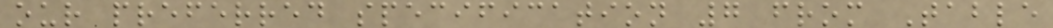our preferred specification 7 from Table
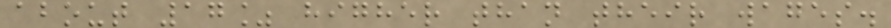about 17% higher than their wages.
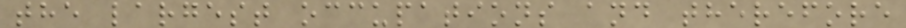the largest occupations and therefore
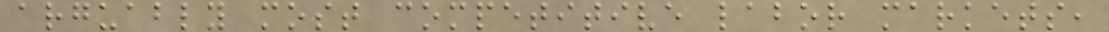arguably most competitive labor markets,
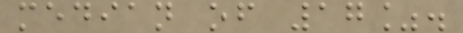median of 17%.
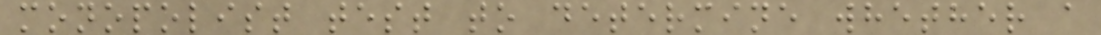monopolist test to determine whether a
